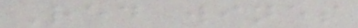Red wines
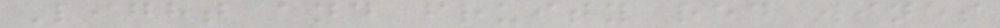Light and fruity red wines
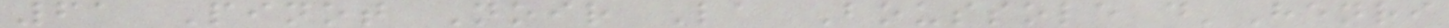61 Pinot Noir La Boussole d'Henri
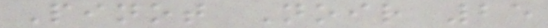Pinot Noir 25
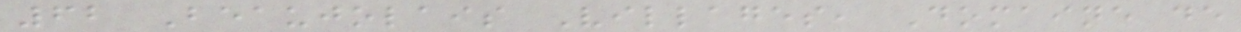62 Beaujolais Villages, Domaine de
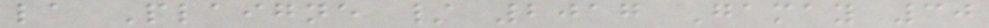la Plaigne / 2017 Gamay 30
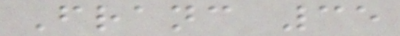Franc 35
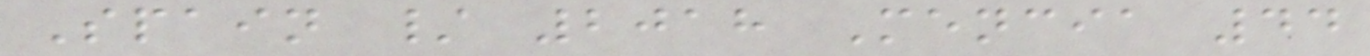Spain / 2018 Mencia 44
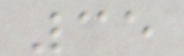35
